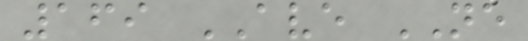169 AVE NE
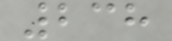238
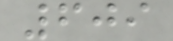609
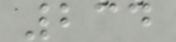234
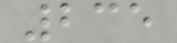235
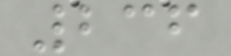236
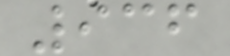936
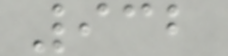932
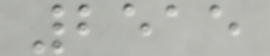2515
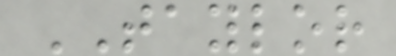TAYLOR
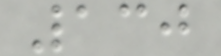130
